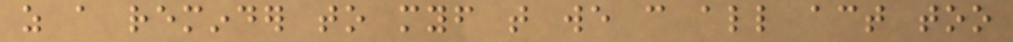as a reminder to myself that we can all act too
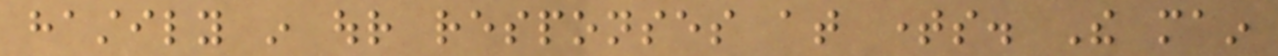hastily in our responses at times. The main
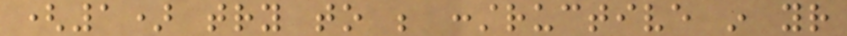(1) try to be constructive in your
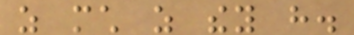as much as they have.
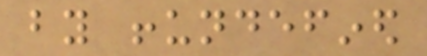by !undefined
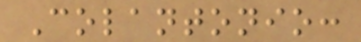Colantonio:
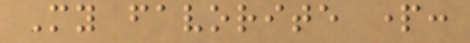My favorite part:
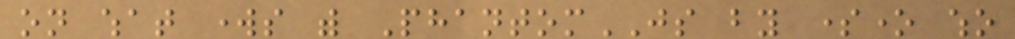on what works with PhantomJS by someone who
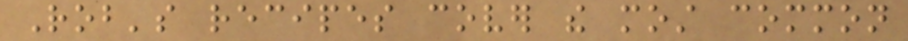Rob's recipes cover the most common
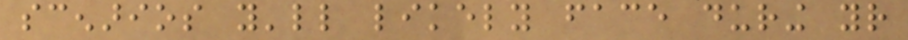scenarios you'll likely face during your
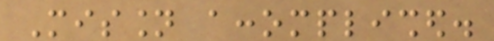Mission accomplished.
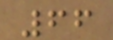66
